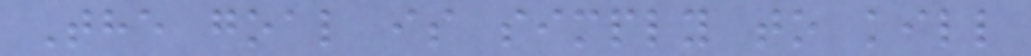The goal is simply to kill
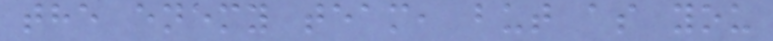the enemy team, but as you
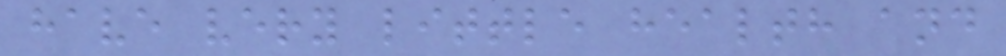have very little health and
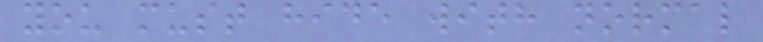you must hide with normal
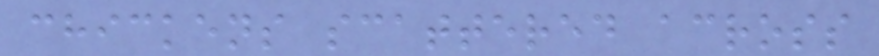chickens scattered across
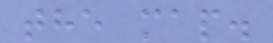the map.
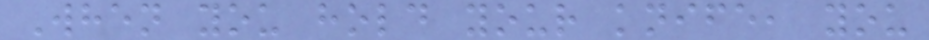When you hold your knife, you
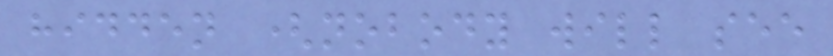hidden (nobody will see
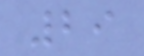29
